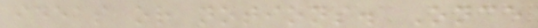ideas or notions. Once
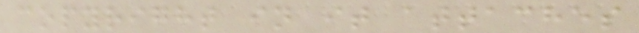copyright in it attaches
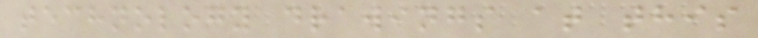technology drawings at this
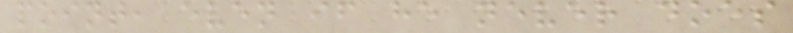point, even if he never does
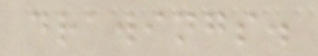drawings.
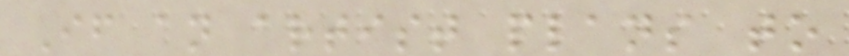If an artist plans to
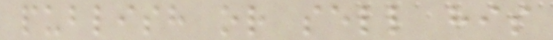publish or sell his
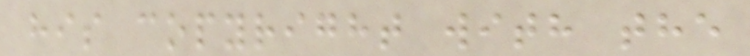his copyright with the
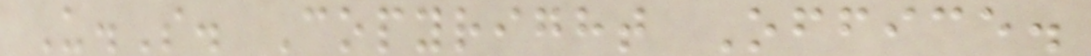U.S. Copyright Office.
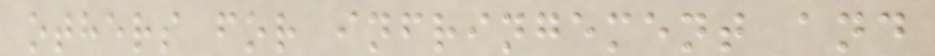others for infringement and
